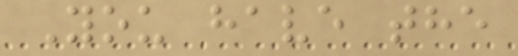You have the
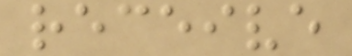receive
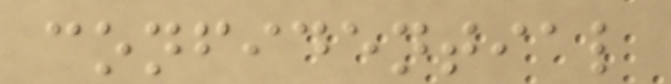confidential
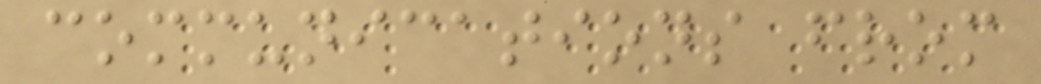communications from
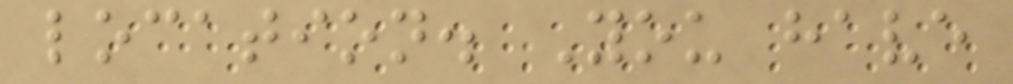location. You have
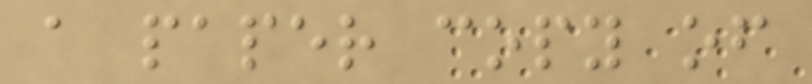a paper copy of
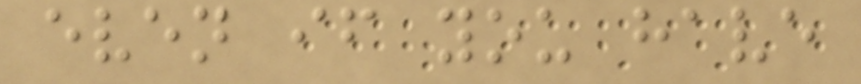even if you have
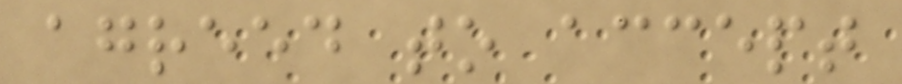agreed to accept
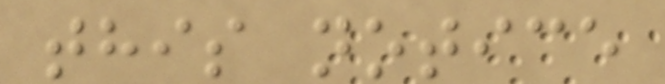this notice
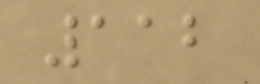112
